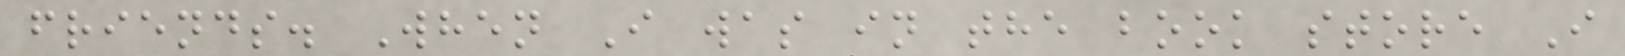friends. When I was in the book store I
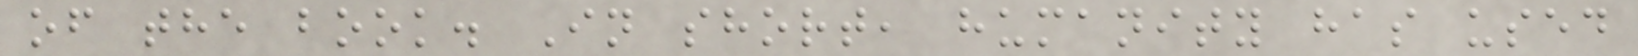of the book. In short, humanity has used
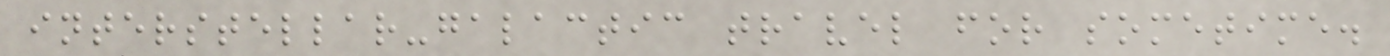interstellar-galactic travel for sometime.
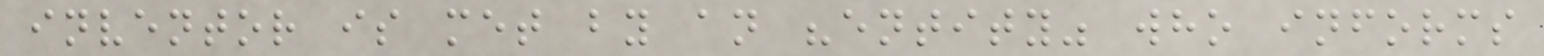inventor is met by an "entity" who informs
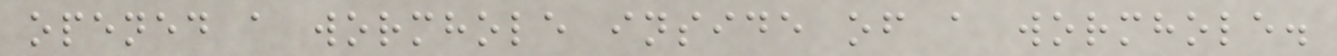opened a wormhole inside of a wormhole.
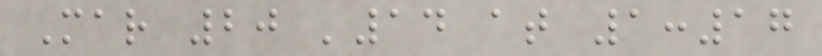Mar 20 '14 at 1:17
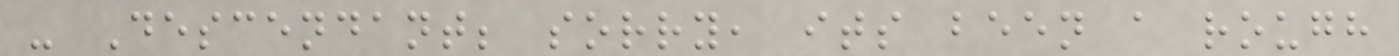- Descendant; sorry, its been a rough
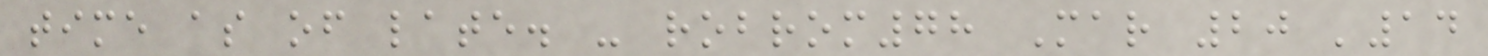time as of late. - robrom78 Mar 20 '14
